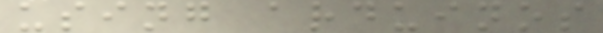using arduinos
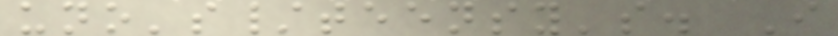uno's/teensy's. I
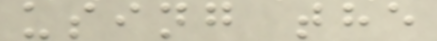using the
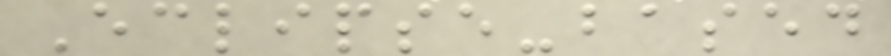Eclipse-based
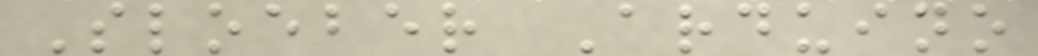Sloeber Arduino
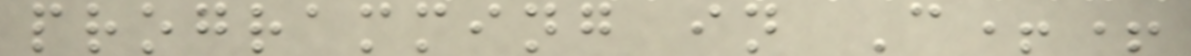programming in C++
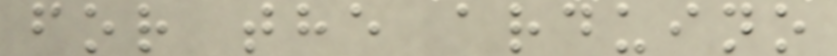for the arduino
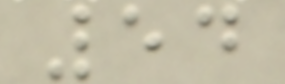54
